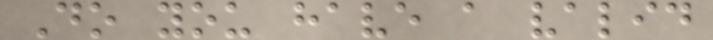Do you have a valid
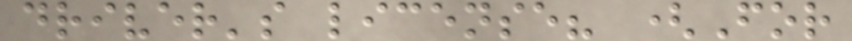driver's license? (For
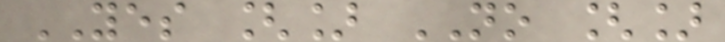YES [] NO []
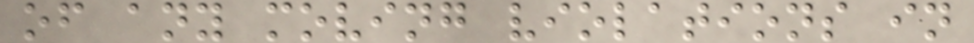of any moving violations in
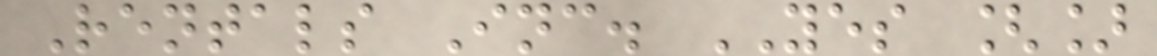Rentals Inc. YES []
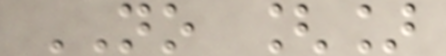NO []
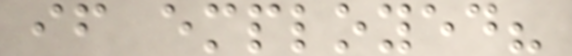if employed?
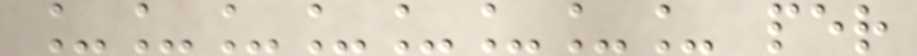________ per
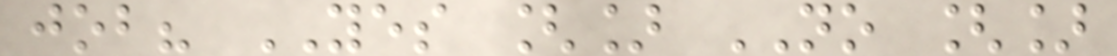job? YES [] NO []
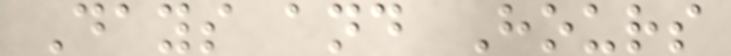Days and Hours
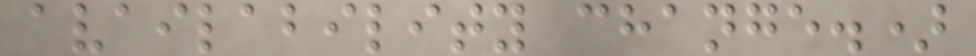availability change.)
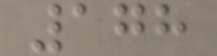178
